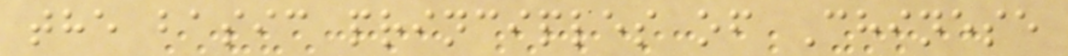the basic principles of Chinese
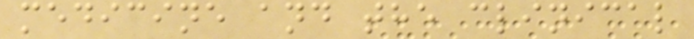medicine and the clinical
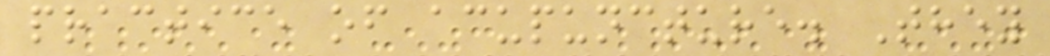practice of acupuncture. They
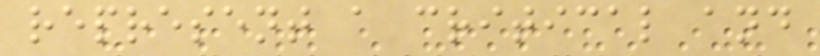represent a critical and
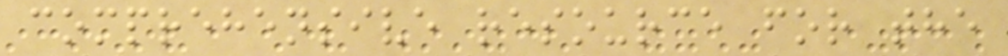comprehensive resource for the
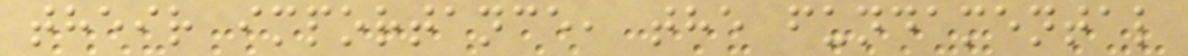their importance, the fundamental
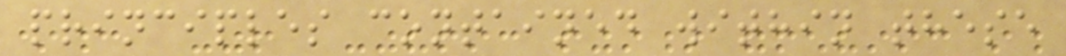principles contained within these
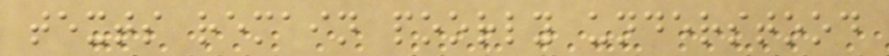texts remain poorly understood
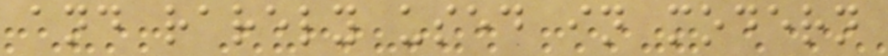and rarely used in modern
